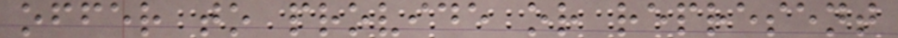offer to provide or represent
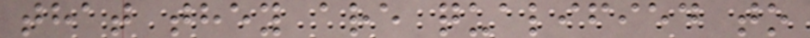that they are qualified to
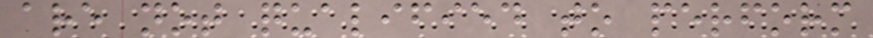are not qualified to perform
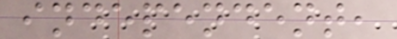independent,
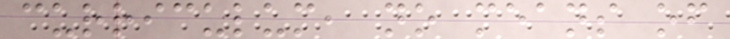curriculum, no means of
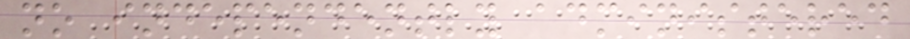no independently administered
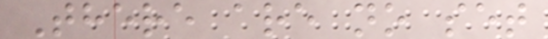There are no set
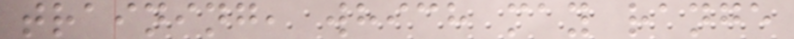training, which may range
